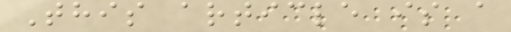This article is a
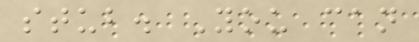stub. You can
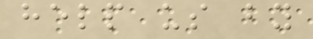help us by
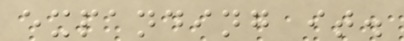expanding it.
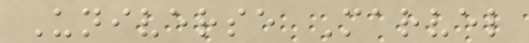Universe Marvel
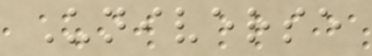Universe
